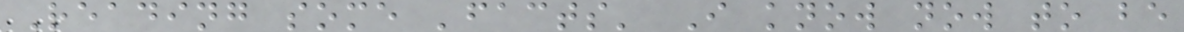Reading some 'facts' I know now to be
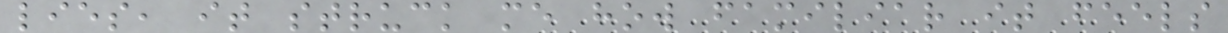lies, it struck me how familiar it feels
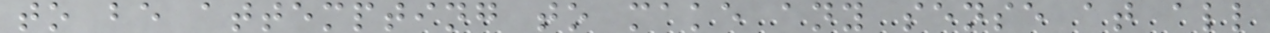to be attempting to make any sense at all
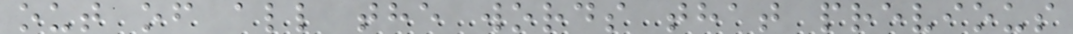out of all the words that previous
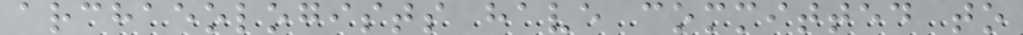archaeologists have committed to
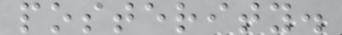posterity.
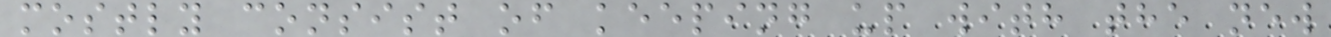mostly consist of keeping up with the new
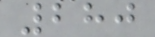280
